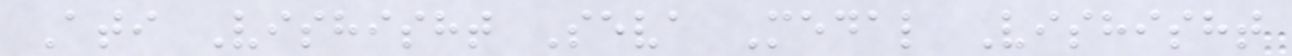Ati Vishisht Seva Medal Vishisht
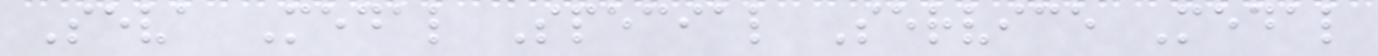Seva Medal Special Service Medal
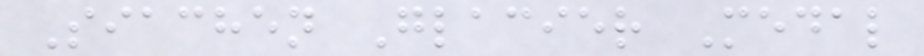Siachen Glacier Medal
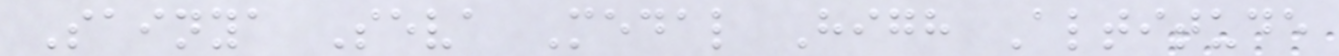Sainya Seva Medal High Altitude
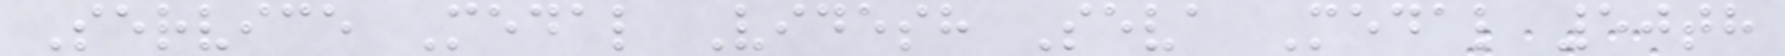Service Medal Videsh Seva Medal 50th
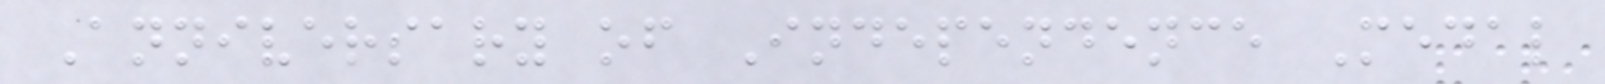Anniversary of Independence Medal
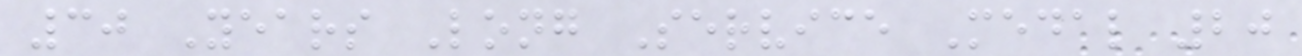30 Years Long Service Medal 20
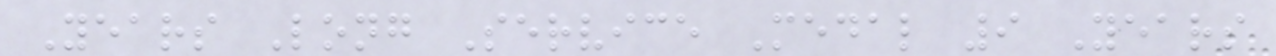Years Long Service Medal 9 Years
